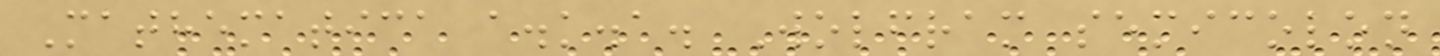Mathematica a.k.a. Wolfram semicolon
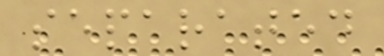separated
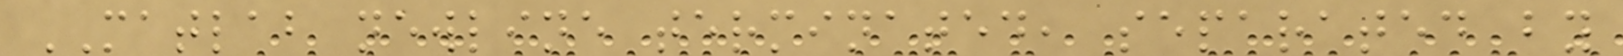MATLAB newline terminated, separated by
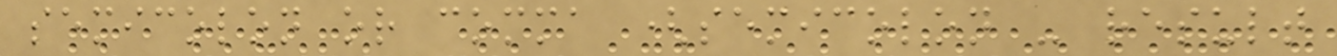semicolon or comma (semicolon - result
